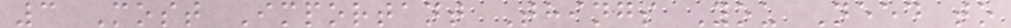3 Most Important Things You Need to
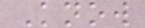Know
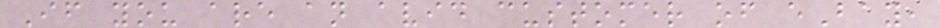If you are an avid customer of eBay,
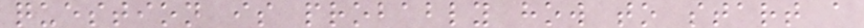question is probably how to start a
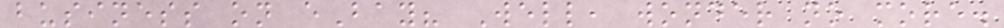business on eBay? Well, wonder no more.
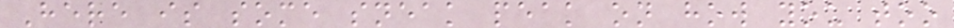Here is some sneak peak on how you too
